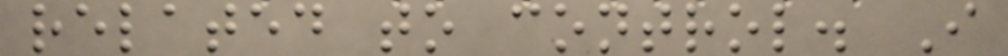related to control. I
